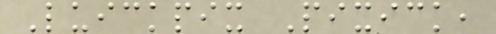Luickpix Pixick,
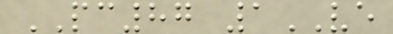PC87 1VE
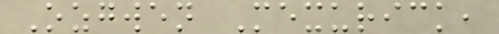Ozgwen Mexurick,
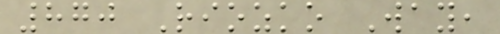870 Riozko Way,
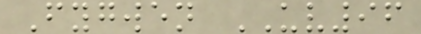Fygwen UV96
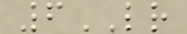6LR
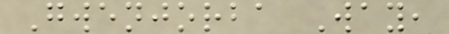Gwenjorba Way,
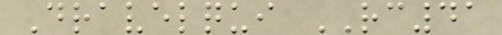Dravelqui RC41
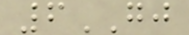6GJ
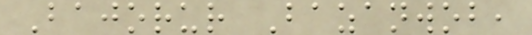Bajorur Bazanwob,
